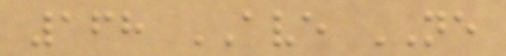168 AVE NE
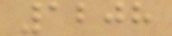1208
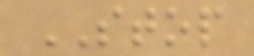STOP
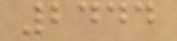2444
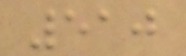510
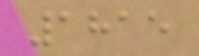1815
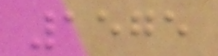1575
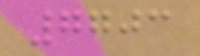7703
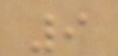9
